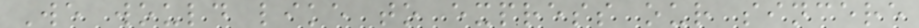We would like to express our sincere
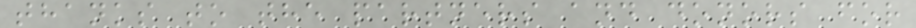thanks to the partners and donors for
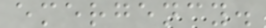emergency.
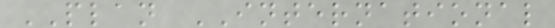PLAN INTERNATIONAL
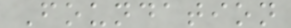Foundation
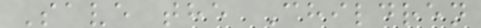Save the Children
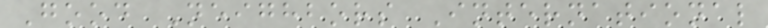Good Neighbors International
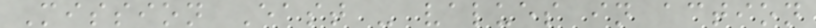Mission East - values in action
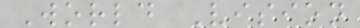World Vision
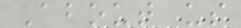About us
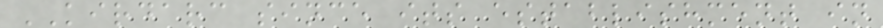KIRDARC since its establishment in
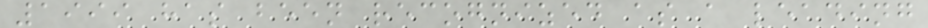1999 has been recognized as a leading
